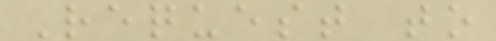Request to
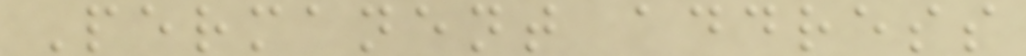Permanent address
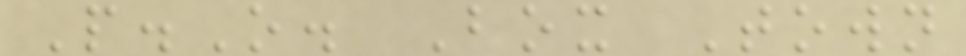P.O. Box Town
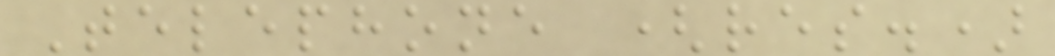Telephone (res.)
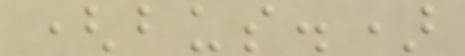(bus.)
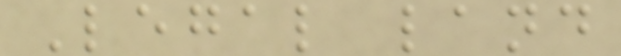Legal land
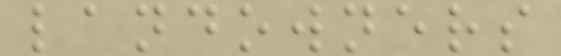landowners
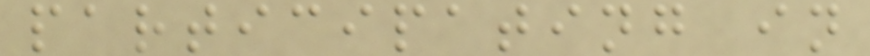participating in
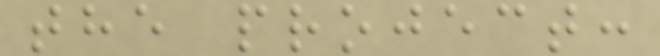the project:
